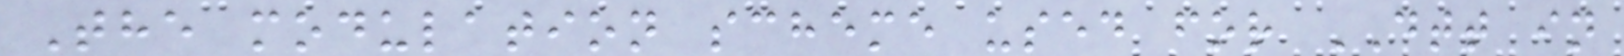The modulation scheme used for DTT in
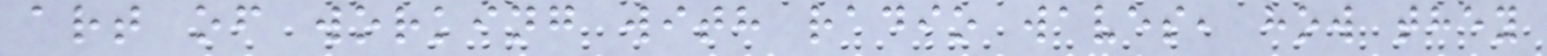art of working with radio waves, how they
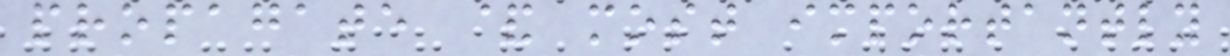propagate & most importantly
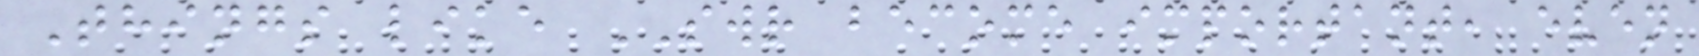Things like SWR become important, even
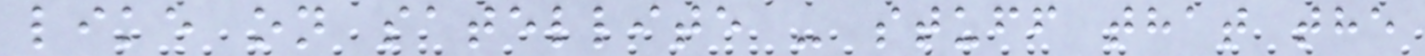like on satellite - stuff that the
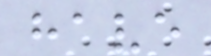have
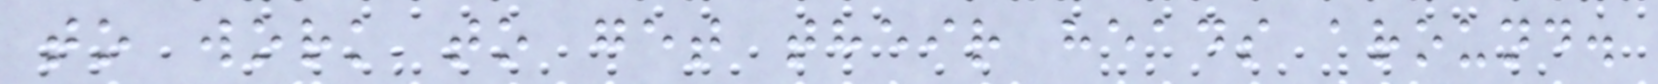to work to get their heads around.
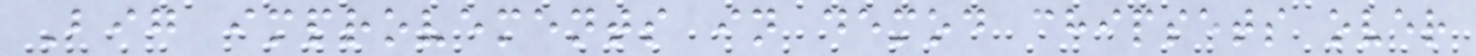Big improvements in demod chipsets over
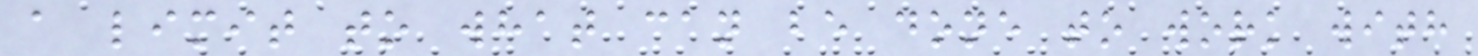a limit to what can be done to work with
